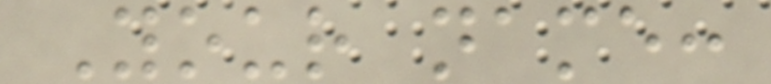Your name:
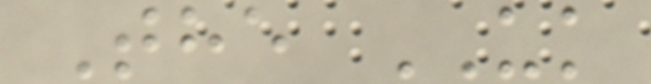The UK
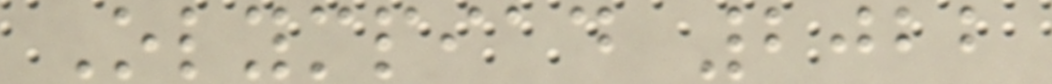Olympiad 2022
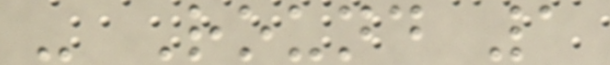- Round 1
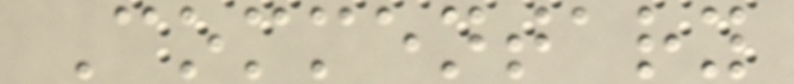Commentary
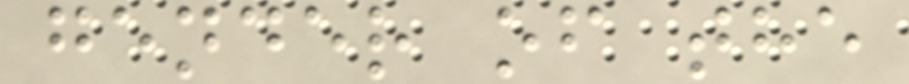gender of the
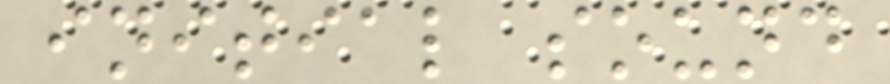initial sound
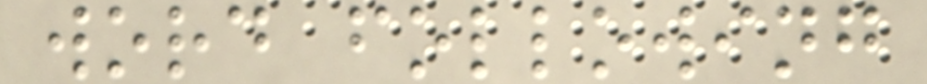word following
